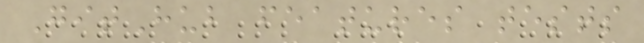GitHub features tests
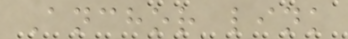Anchor link
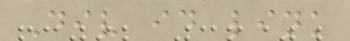Div id link
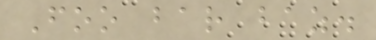Foo bar baz.
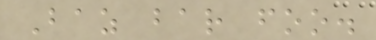Baz bar foo.
